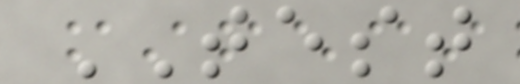TEST
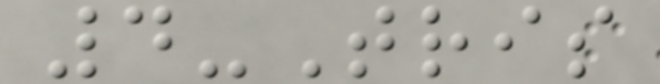4-Tris
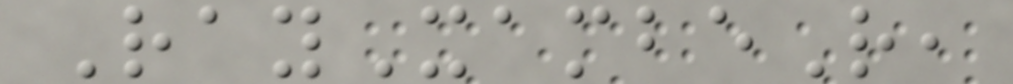RayXambeR,
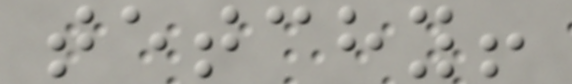tetchy!
